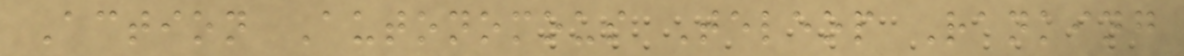Action Autonomous Teleop Ranking
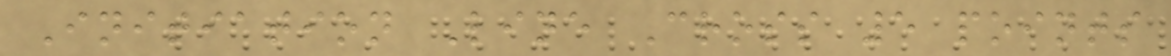Initiation Line Cross 5 points
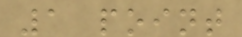1 point
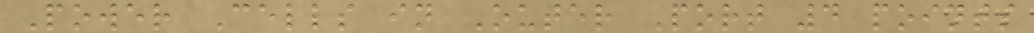Power Cells in Outer Port 4 points
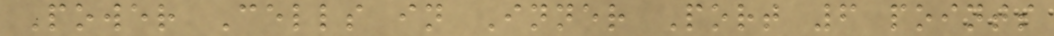Power Cells in Inner Port 6 points
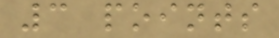3 points
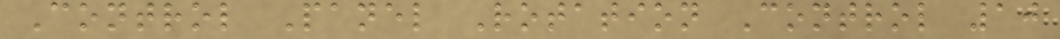Control Panel Rotation Control 10
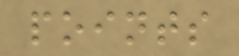points
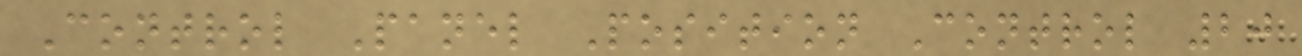Control Panel Position Control 20
